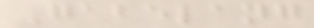Gabelang
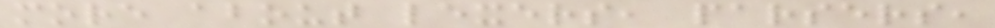more about lexers, parsers,
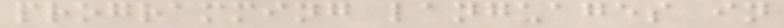programming languages in
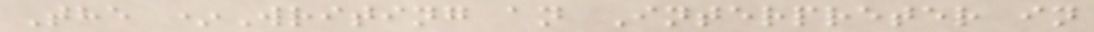The *Writing an Interpreter in
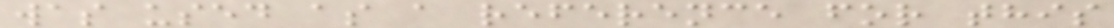was used as a reference for this
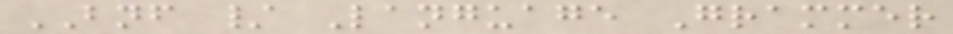BNF / Language Grammer
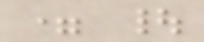= |
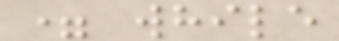= while
